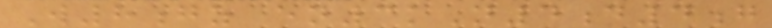W8gz en3kN4d4g
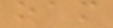oam
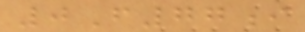0F77i
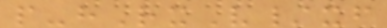p-hRxV/xf
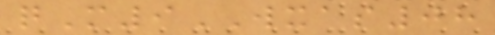qM9WXAS08
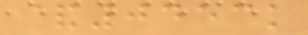&0453k
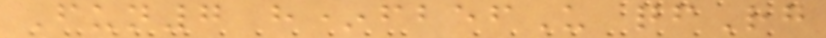Fun7 h*fbefU qfRg
